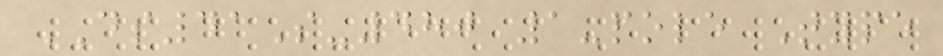DS41S-480 1-pole Type
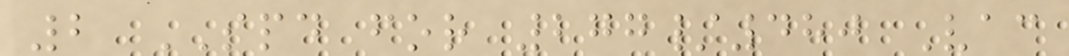2 SPD for 277/480 Vac
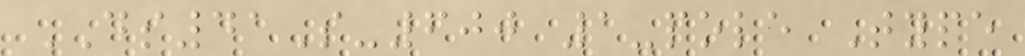DS41S-600 1-pole Type
